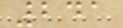241
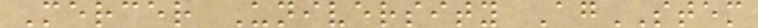Mercer University AgSTEM
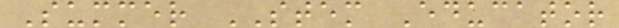Summer STEM Educator
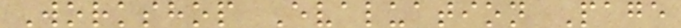Workshop Evaluation Page
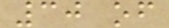30 of
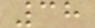38
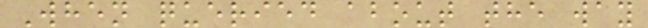When queried about the way
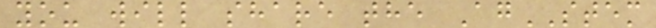you will share the AgSTEM
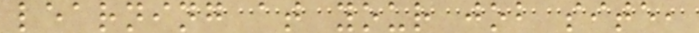learning at your job site,
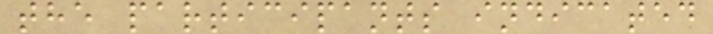the participants indicated
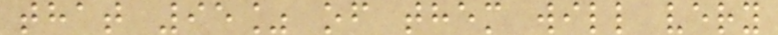that 95% of them will very
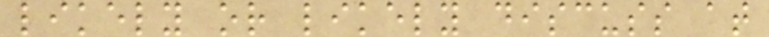likely or likely discuss at
